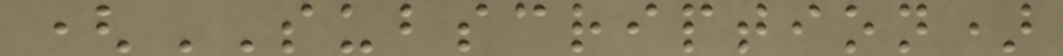(SUBSCRIPTION)
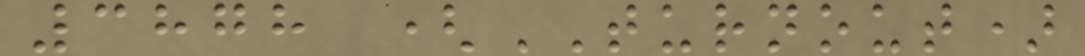3878 (TURNOUT)
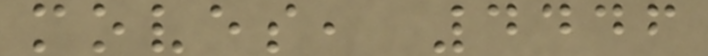moves, 4446
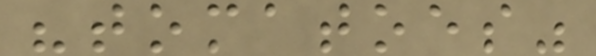"tomatoes"
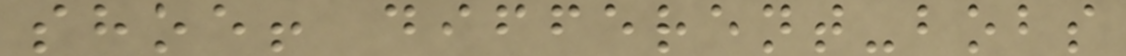shoe! different-bobs
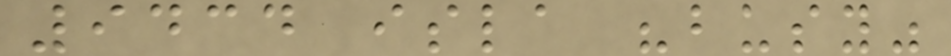9434 isla "busy"
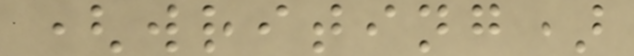(writing)
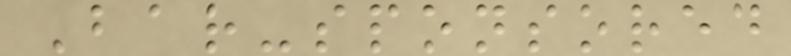Bar-sponsored
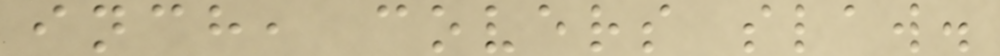inch, covers slaw.
